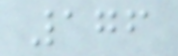176
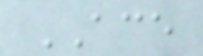ACE
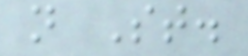n St.
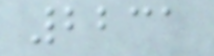2231
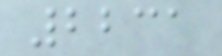2231
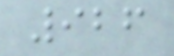926
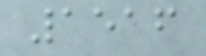1516
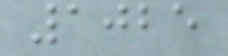1025
